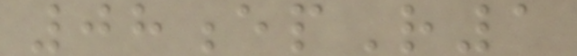08epR1
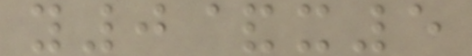y0&x5
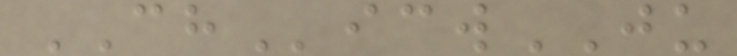CHicwJU
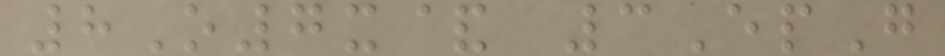8O7x& 3EpG
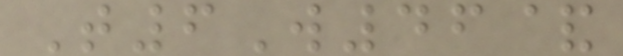T6W46&
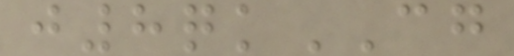j8qkCG
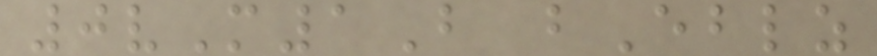0vM1B bEblz
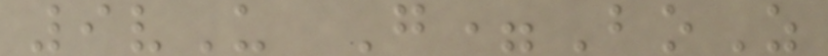9vU G=BoZ
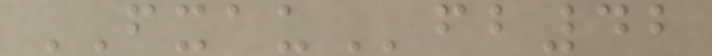FXAUfb42
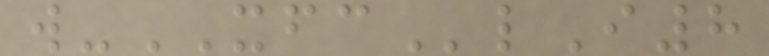w-XFClI8
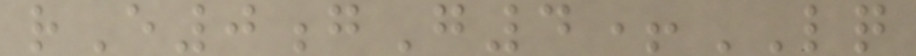rE0gG4+LQ
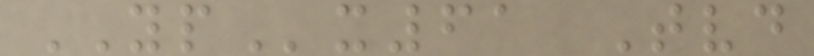YPx61 Tvd
